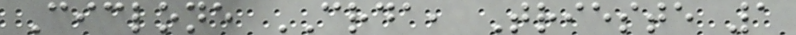Ciclone CRDA, Trieste 1
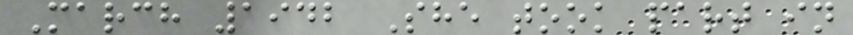March 1942 She took part in
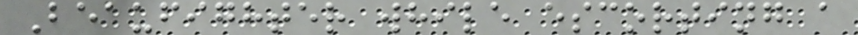Beaufighter while escorting a
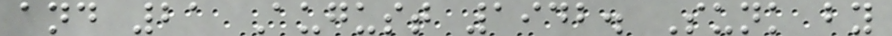and 21 August 1942. Sunk by
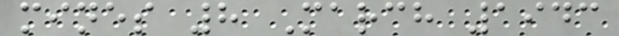mines 8 March 1943
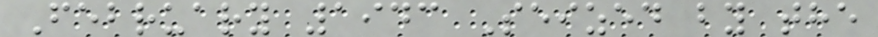February 1943 Seized by the
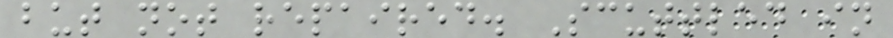but not repaired. Scuttled in
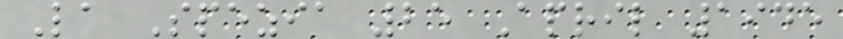La Spezia 25 April 1945
